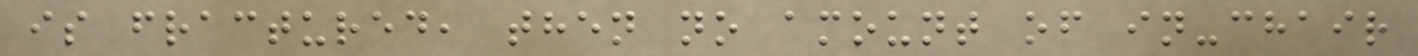is fractured, then no amount of in-chair
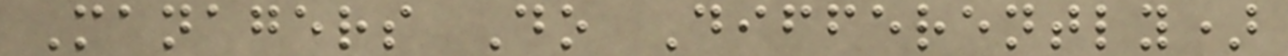Managers Do Differently)
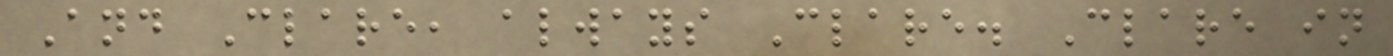And Clare, always Clare. Clare in
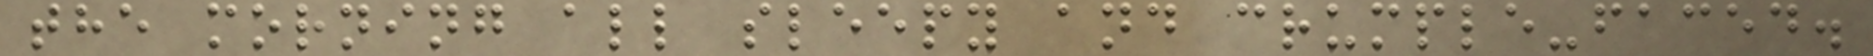the morning all sleepy and crumple-faced.
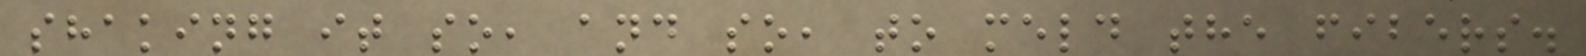shaking it so, and so, to meld the fibers.
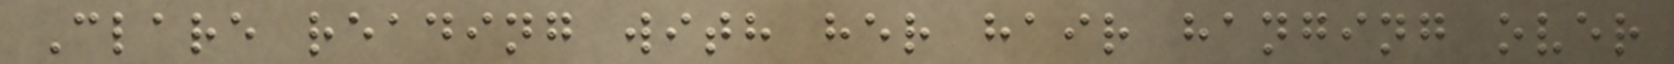Clare reading with her hair hanging over
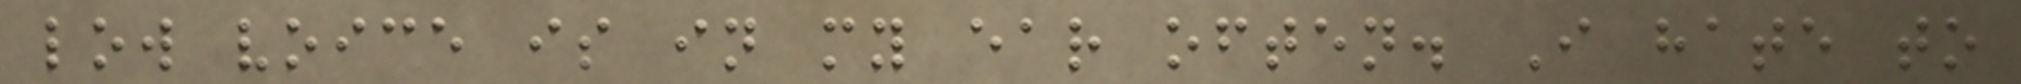low voice is in my ear often. I hate to
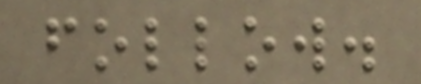follow.
